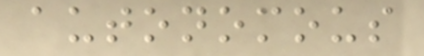autonomous
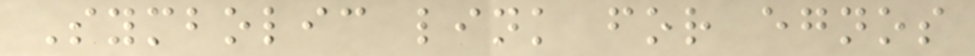Symbolic link for egnos
